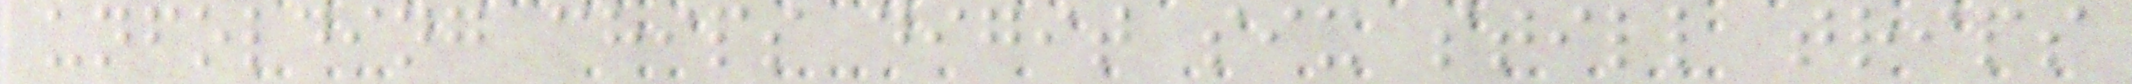unfolding chips digit six still trips
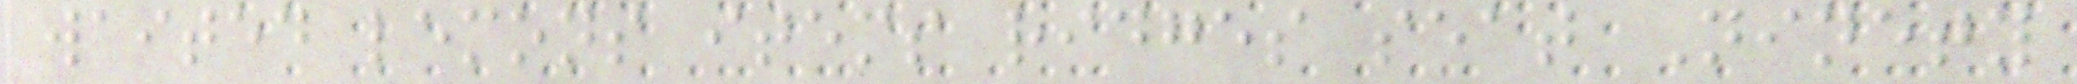waited lemons items ridges seat Ninety
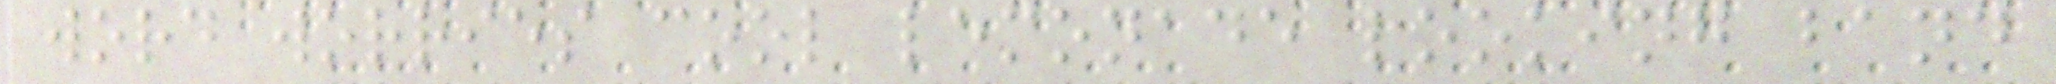word worries cool lemonade looking band
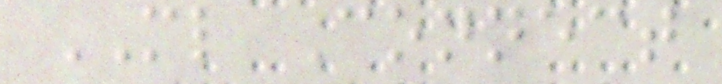ML Connect
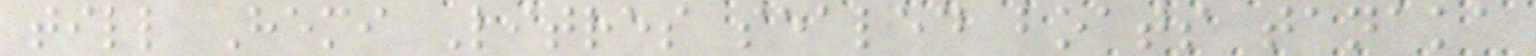till Hemi Litres sealed boats tanaka
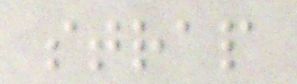strap
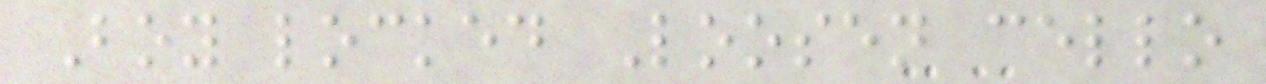Boy locked Loosen cello
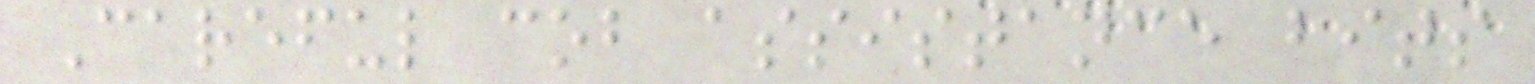Careful cob assistance bits
